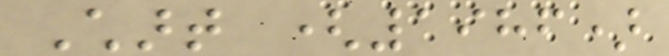Chart (1986)
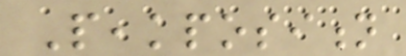Peakposition
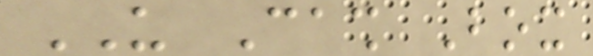US Cash Box
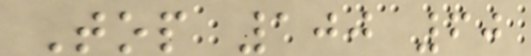Top 100 60
